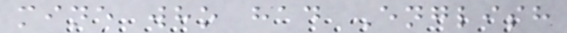mine who had English
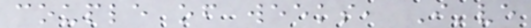couple of weeks, I've
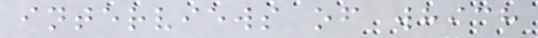interviews of which
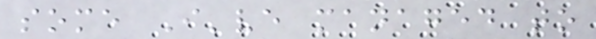some I've managed to
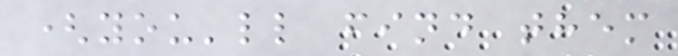(you'll find them
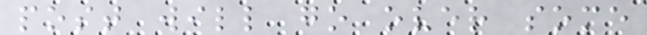post will go over some
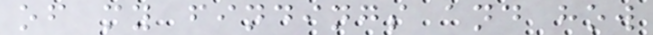of my findings and how
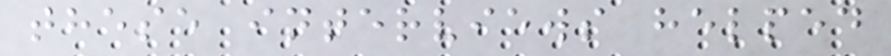these interviews helped
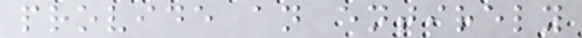provide an entirely
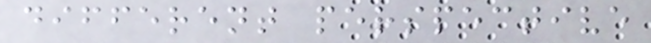different perspective
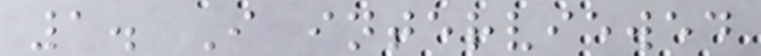1. I interviewed
